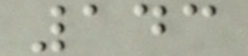143
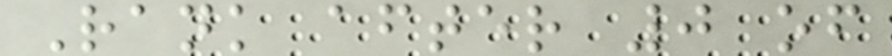Rank after 0 of
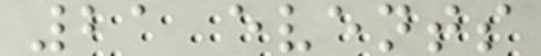21 events
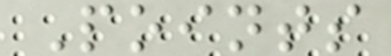Points
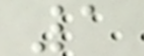1
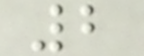2
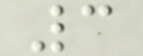3
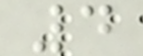4
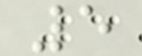5
